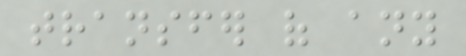transfer of any
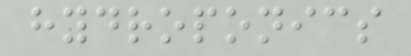hydroponics
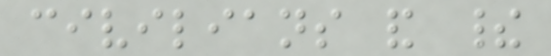civilians and their
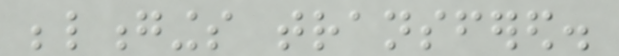belongings transfered.
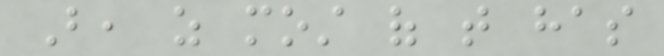But, as most of that has
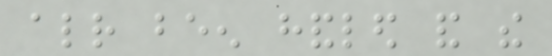already been handled and the
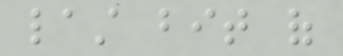last bit of
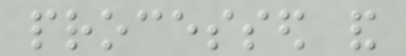processed and
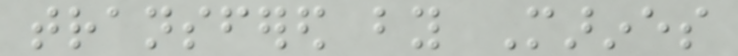transfered by Marines
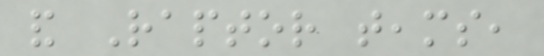and Raptor teams,
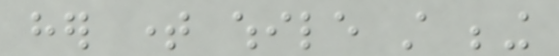her time while still being
